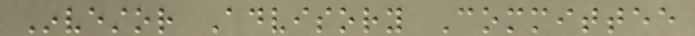Investor Advisory Committee
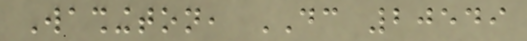Washington, DC 20549
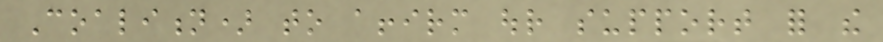Coalition) to affirm our support for the
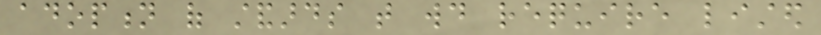adoption of standards that would require listed
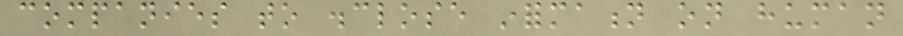companies to disclose information on human
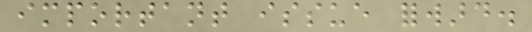important issue forward.
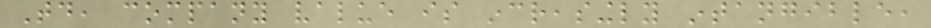Today, company value is increasingly intangible,
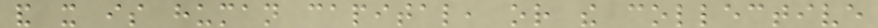and it is human capital, or the collective
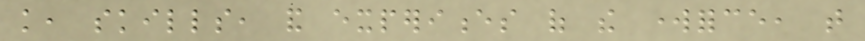knowledge, skills, and experiences of the workforce, that
